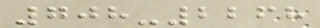708-2268
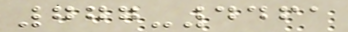777-4461
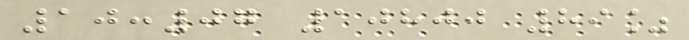10:07 10800 89%
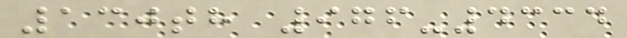130th 976-4334
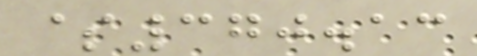$370.13
